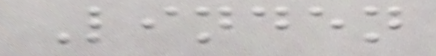Linden
